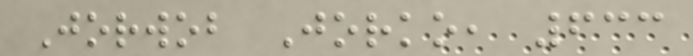Jorwob Jorko, 633
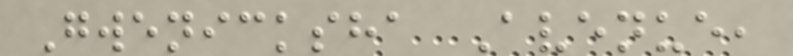Gwenicksha Avenue,
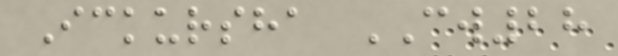Ickursha CW28
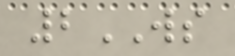2WS
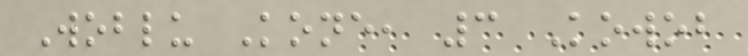Woblu Kone, 3 Kowob
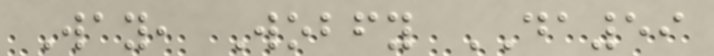Way, Wobfy DA59
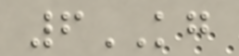6KG
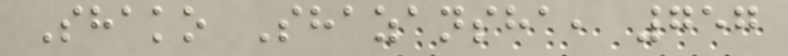Shako Shazansha, 757
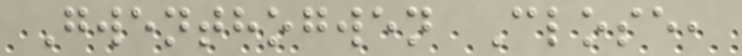Gwenthogwen Close,
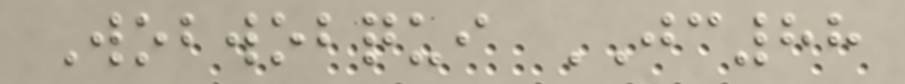Wobwobqui JC88
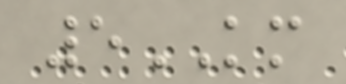5KM
